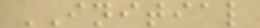INITIAL
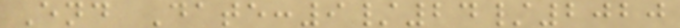End Date:9/24/2020
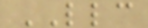LLC
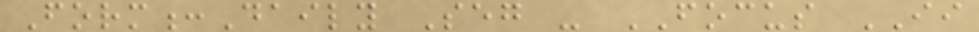Form:Daily Seg - FOCUS II
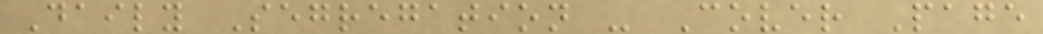Daily Segregation - Cover Page
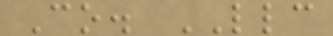Co. LLC
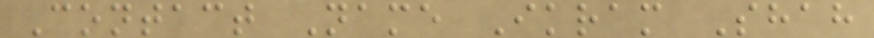Contact Name Ikram Shah
